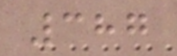387
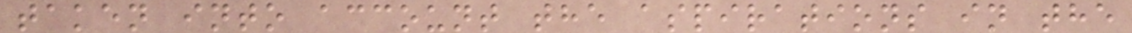taken into account the aspirations in the
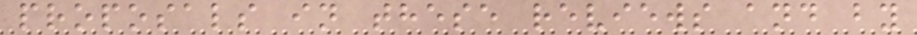proposals in these reviews and by
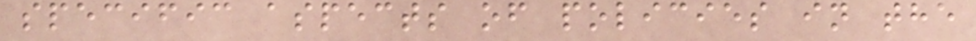specific aspects of policies in the
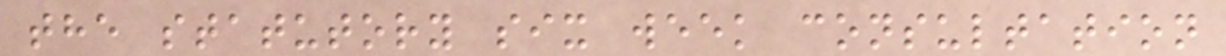the statutory six week consultation
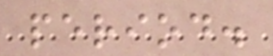period.
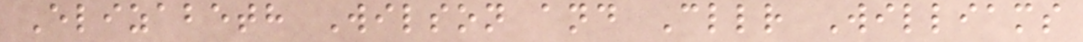Elizabeth Wilson and Cllr Williams
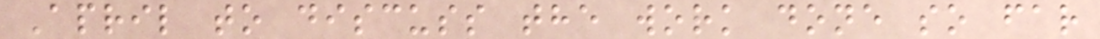April to discuss the work done so far
